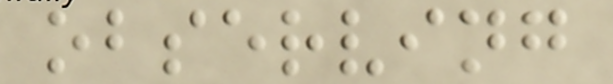observing
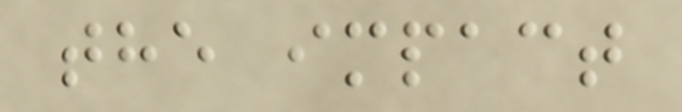the impact
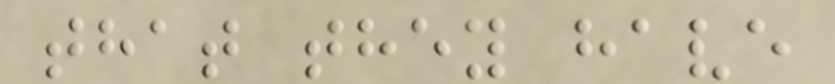that they have
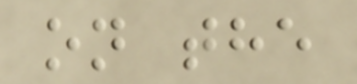on the
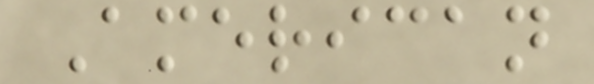American
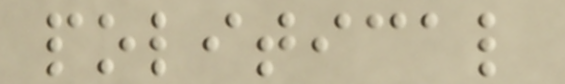political
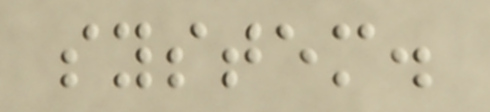system.
